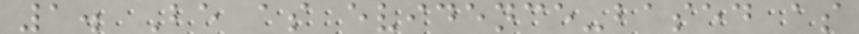1. Be as evidence-based as
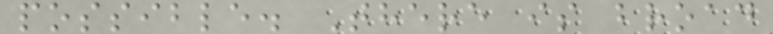possible. There is broad
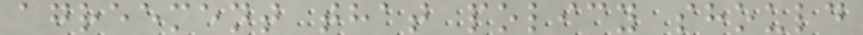agreement that policy should
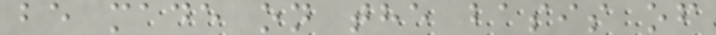be made on the basis of
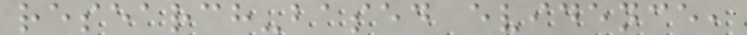research-based evidence,
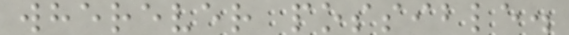wherever possible.
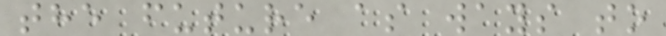the future as ways to
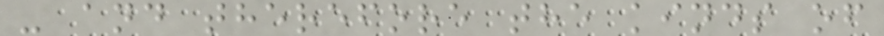- and therefore the kinds of
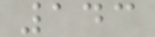143
